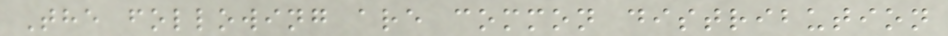The following are common distribution
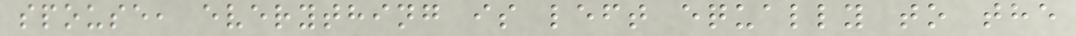spouse, everything is left equally to the
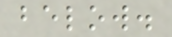below.
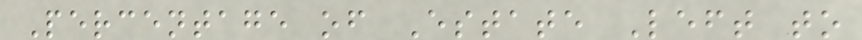Percentage of Estate Left to
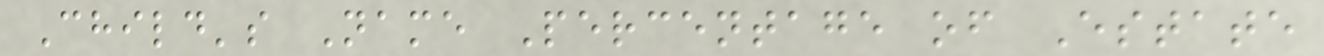Child's Name Percentage of Estate
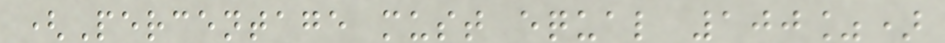(Percentage must equal 100%)
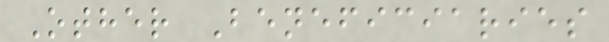Other Beneficiaries
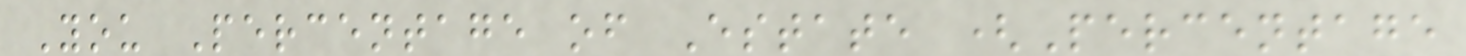You Percentage of Estate (Percentage
